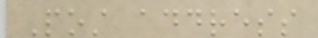Post address
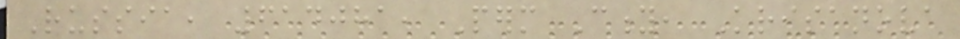Russia, 614081, Perm City, Krisanova
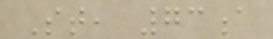St, 73a
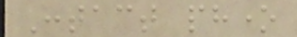Contact phone
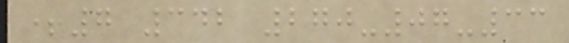+7 342 270-07-33
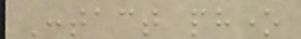Contact phone
